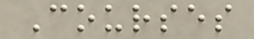Courses
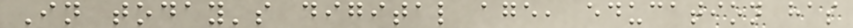In today's digital age, education has
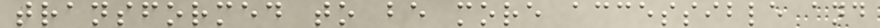transformed to be more accessible and
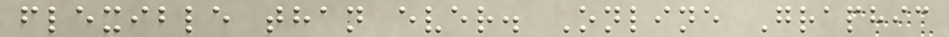flexible than ever. Online Graphic
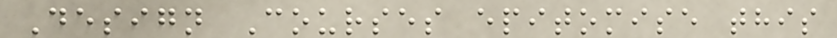Design Courses epitomise this
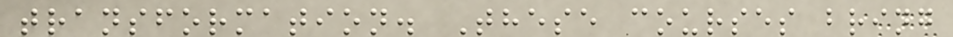transformation. These courses bring
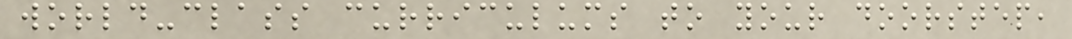world-class curriculums to your doorstep,
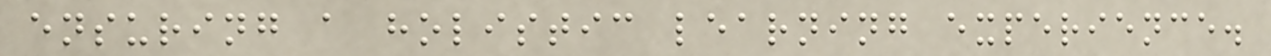ensuring a holistic learning experience.
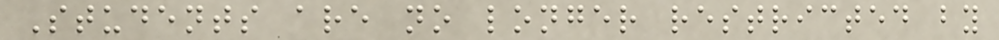Students are no longer restricted by
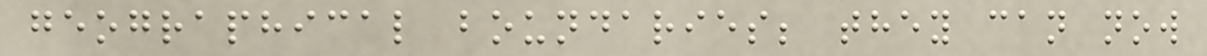geographical boundaries; they can now
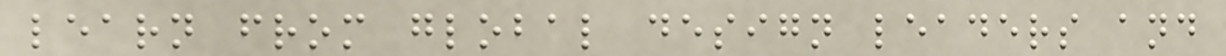learn from global design leaders and
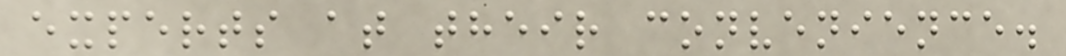experts at their convenience.
